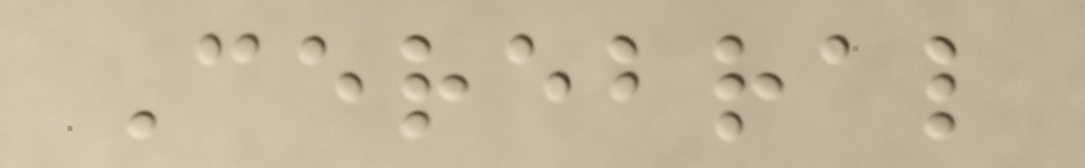Cerebral
